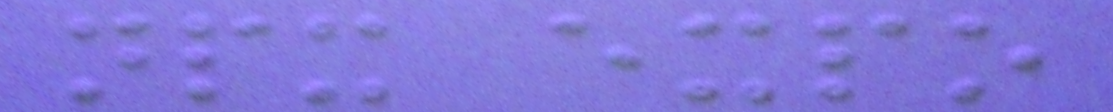npx expo
